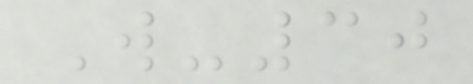W-30
